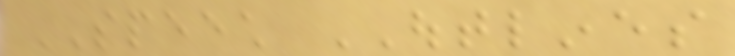SPEECH OUTLINES
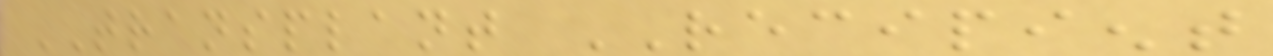TRANSPLANT RECIPIENT
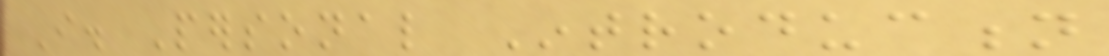I. Personal Introduction
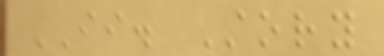II. Story
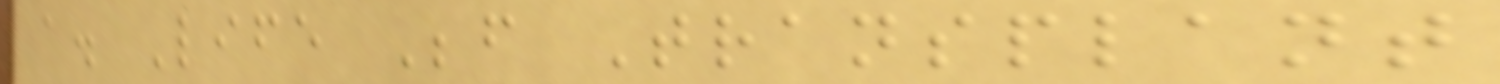a. Life Before Transplant
